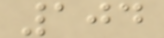104
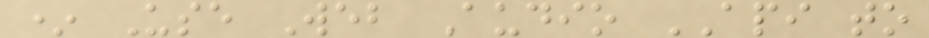* Use Web Audio API to
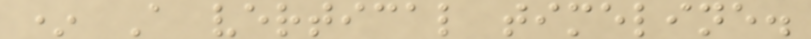* A vertical timeline.
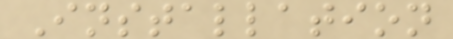Installation
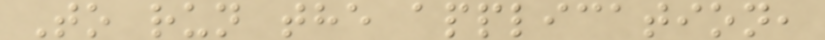To run the application,
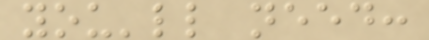you'll need:
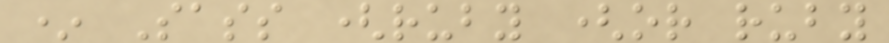* Sass (ruby (or ruby
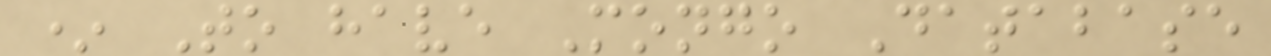* To have Mongo Database
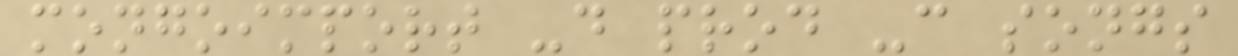mongoimport -d prod -c songs
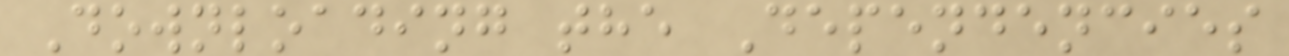Downloading the Dependencies
